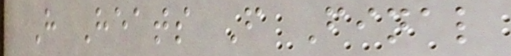H Heats F Final
